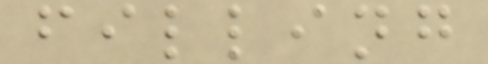filling
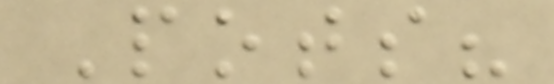Pots?
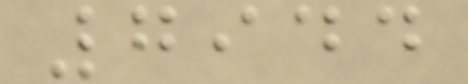7944
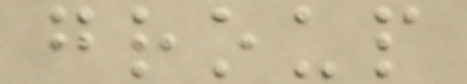group
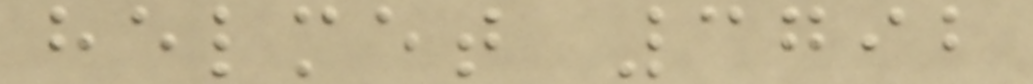helmet 3792
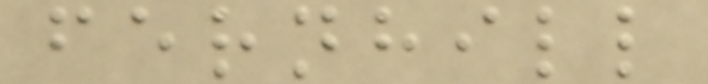fernhill
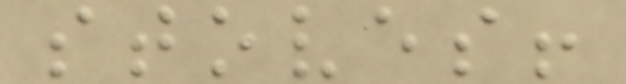stoves!
